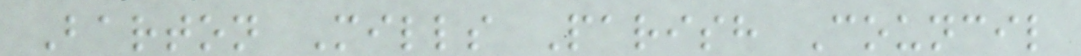Barton Mills Parish Council
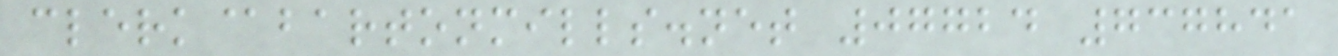clerk@bartonmills.net 07724 737841
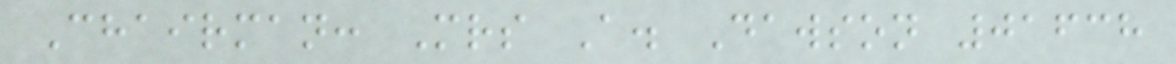Chairman: Mrs A. Dawson 01638
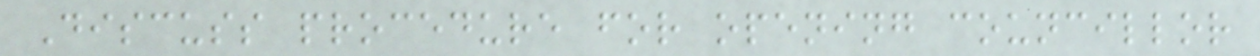Discuss procedure for opening councillor
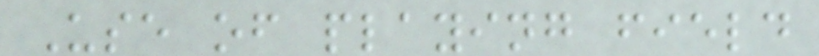Use of playing field
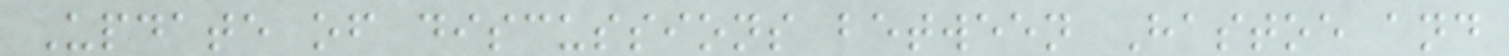Update of discussions between Hastoe and
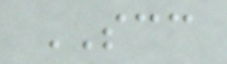SCC
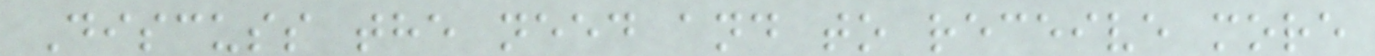Discuss the need and to receive more
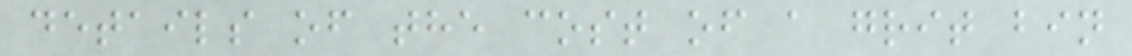details of the cost of a grit bin
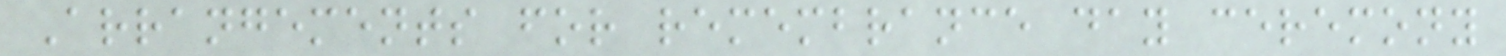Arrangements for remembrance day ceremony
